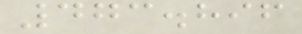473.896
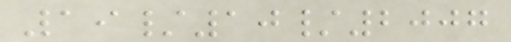19/10/2007
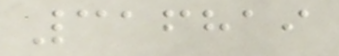316819
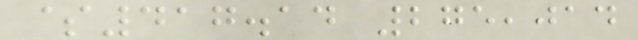$417.14 275,014
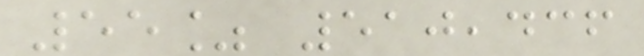55% 510,436
